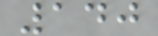140
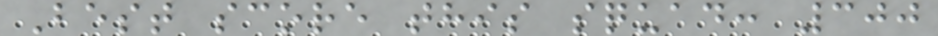Best score this squad: 300
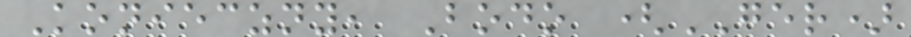Konieczny, Bodo (GER)
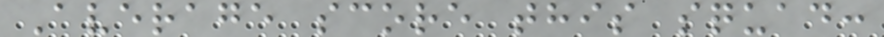Average score this squad:
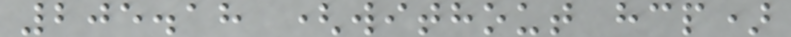205.18 (without hcp)
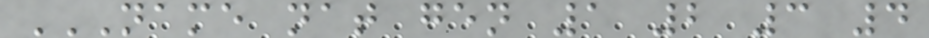NAME NAT GEN 1 2 3 4
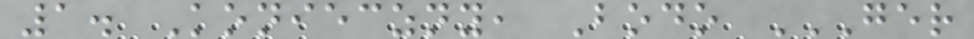1. Konieczny, Bodo GER
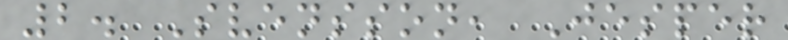2. Svensson, Jesper
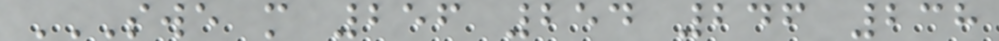SWE M 256 254 246 238
